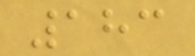183
